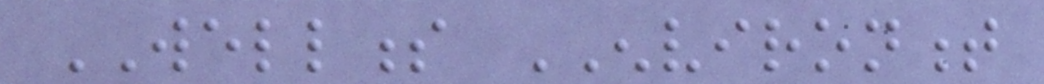WELLNESS ENVIRONMENT
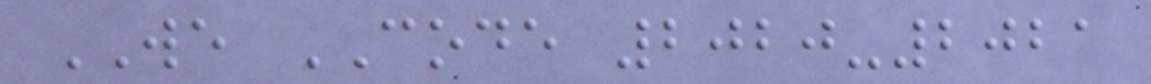WE CODE 2020-2021
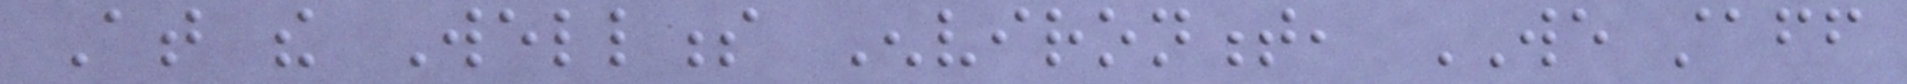At the Wellness Environment, WE staff
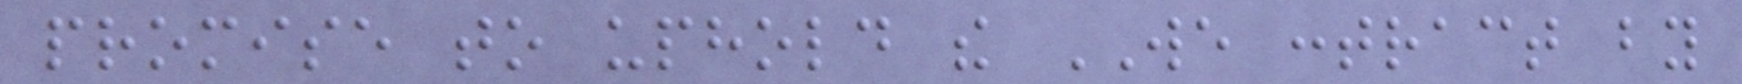promise to uphold the WE contract by
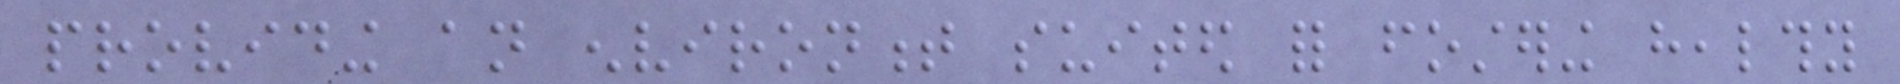providing an environment suited for fostering healthy
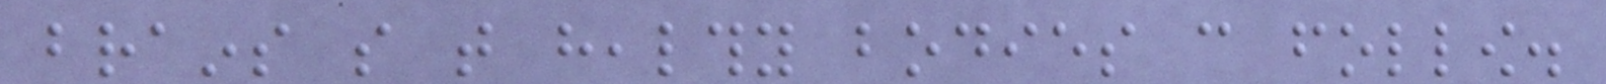brains so that healthy bodies can follow.
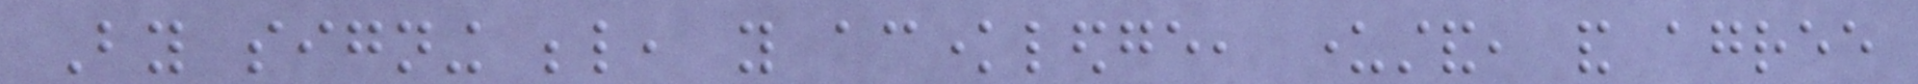By signing below, you acknowledge, understand, and agree
